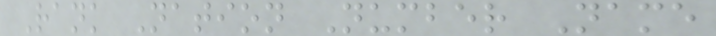Rank Nation Number Name
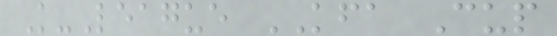K-League KFA Cup
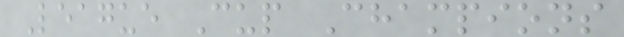League Cup Champions
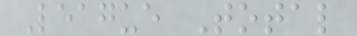League Total
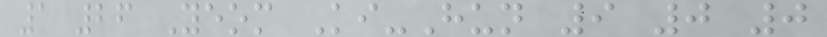1 26 Yeom Ki-Hun 9 0 0
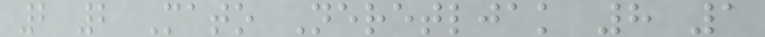2 2 Mato Neretljak 8 1
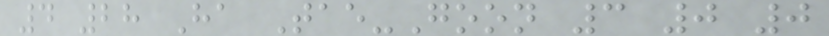4 28 Ha Tae-Goon 3 0 0
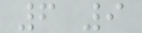6 9
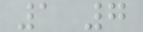1 7
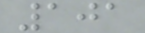101
